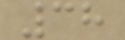38
